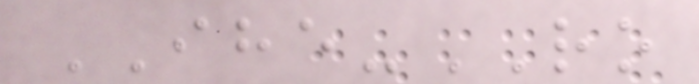IHE-RO
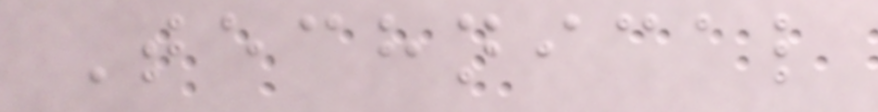Technical
